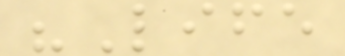"Life
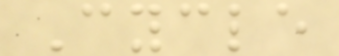Cycle
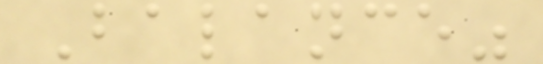Balance"
